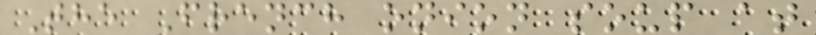The French onion soup at
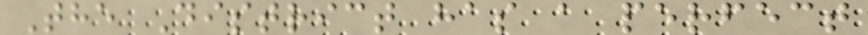The District has a perfect
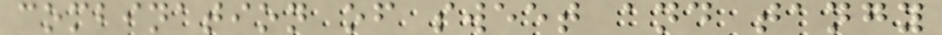combination of sweet and tangy
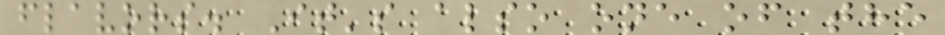flavors. It's also one of the
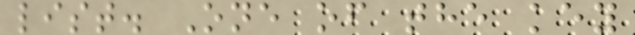list. One of the key
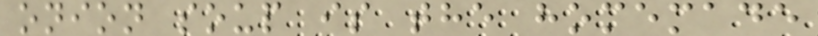onion soup is the homemade
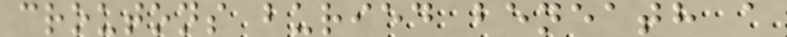croutons buried beneath a
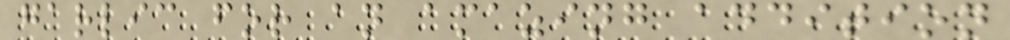garlic for an amazing addition
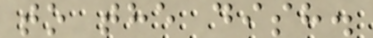to the dish.
